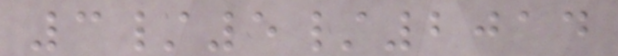3/5/2014
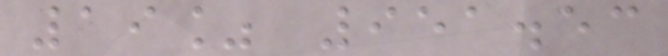19% 951.53
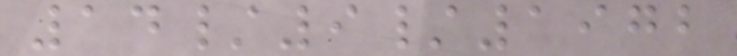14/9/1972
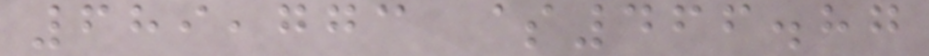689,773 $466.87
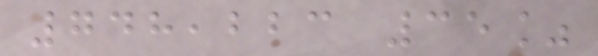748,223 35%
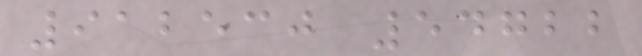912530 54722
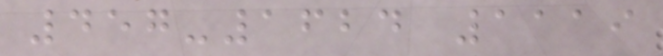457-1624 1119
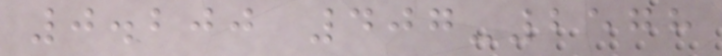0.200 407-2578
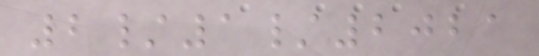2/1/2021
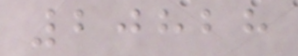20828
